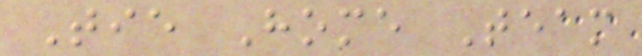Tie Home Team
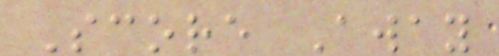Score Away
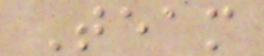Team
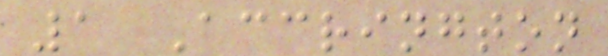1 Accrington
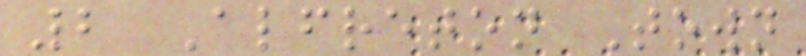2 Alfreton Town
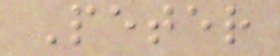Peter
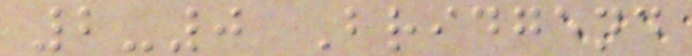2-0 Bridgend
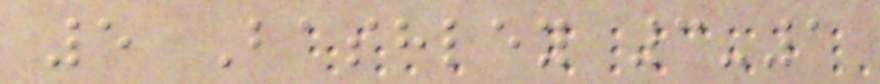5 Bashley 3-1
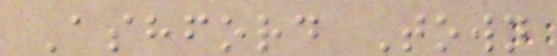Ashford Town
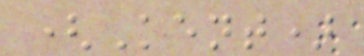(Kent)
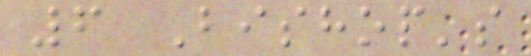6 Bishop's
